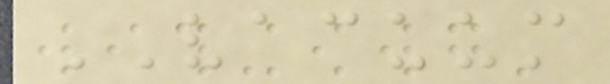VACUUM
